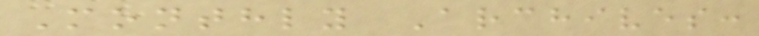Monthly Archives:
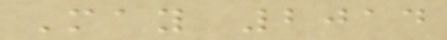May 2014
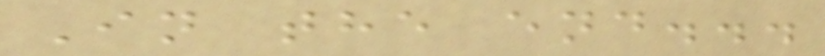In the end...
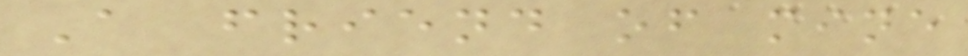A friend of mine
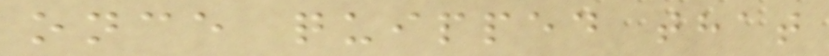once quipped that
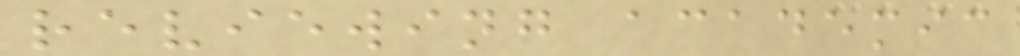reviewing academic
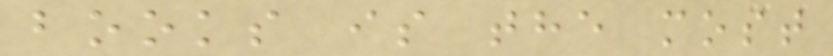books is the most
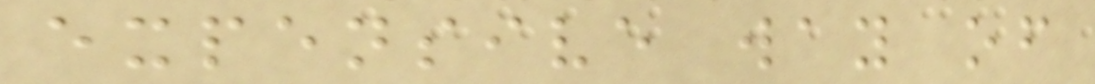expensive way of
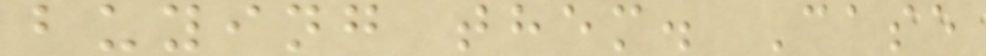buying them. Case
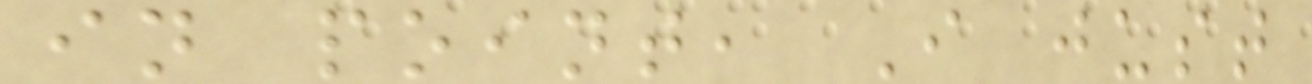in point, I just
